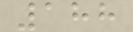188
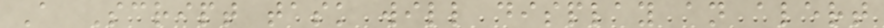A Script task will display an alert
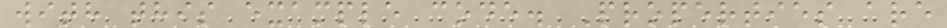with this example code. Properties are
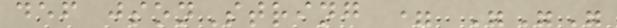def jsonString = """
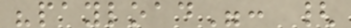"payload": {
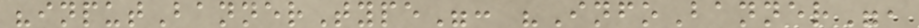"inputBannerType": "InfoBanner",
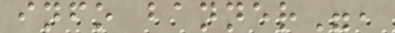info banner",
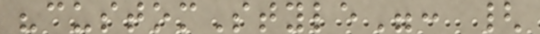"customStyle": {
